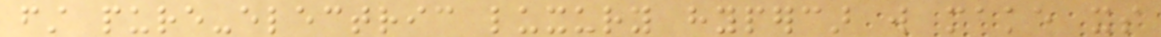first pure-electric luxury hypercar will make its
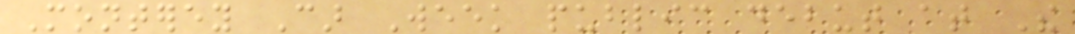Monterey Car Week public debut at The
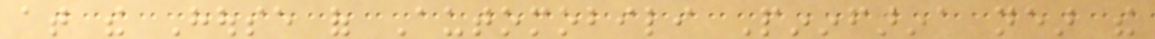at the House of Automobili Pininfarina near the
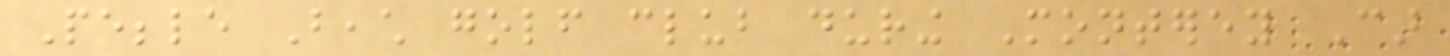Pebble Beach golf club during Monterey Car
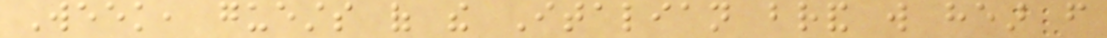Week, guests of the Italian brand will hear from
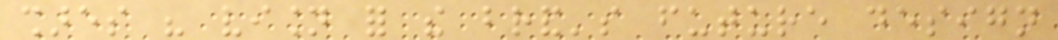shares his vision for the brand's future design
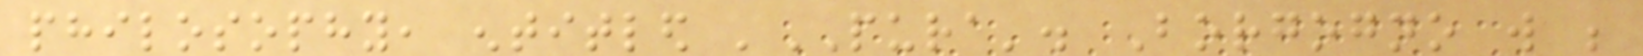philosophy, entitled 'PURA'. Borgogno will be
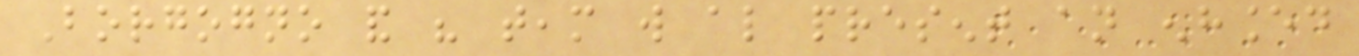Borgogno and his team will also present an enhanced
